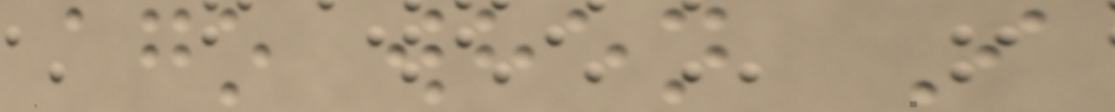ago when I
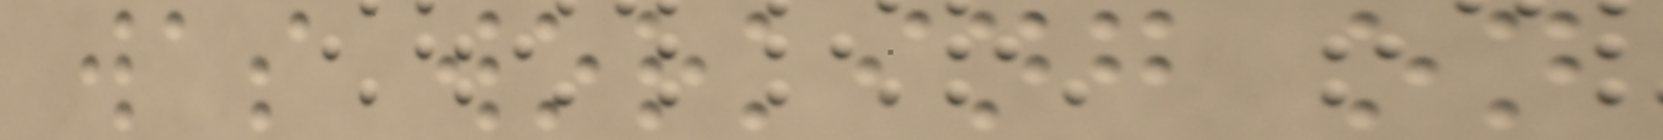was working on
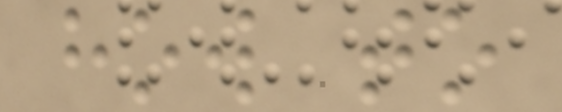how to
